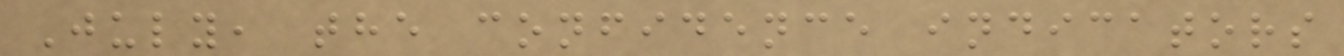July, the confidence indicators
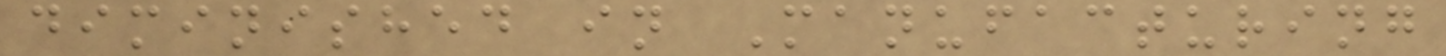diminished in Manufacturing
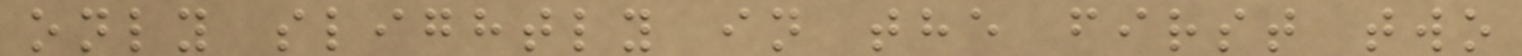only slightly in the first two
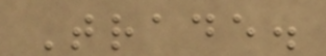Trade.
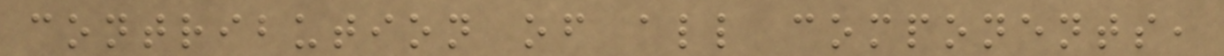contribution of all components,
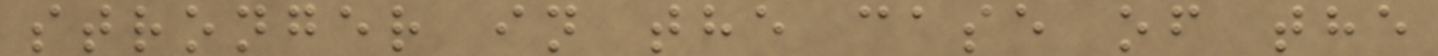stronger in the case of the
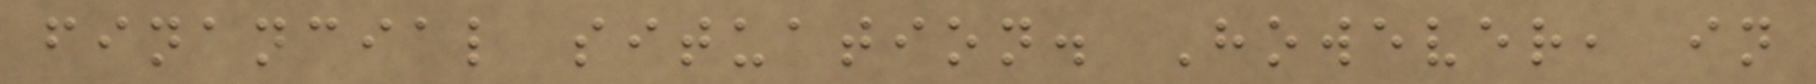financial situation. However, in
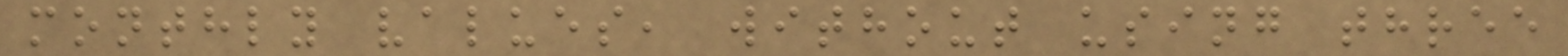monthly values, without using three
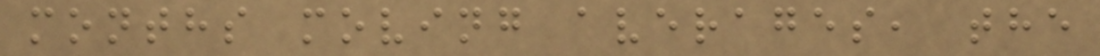months moving averages, the
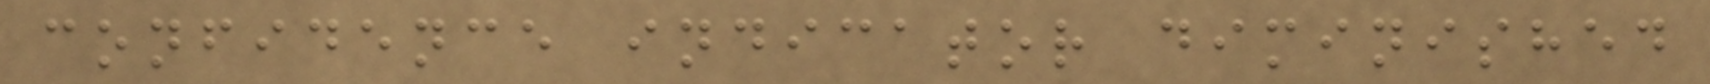confidence indicator diminished
